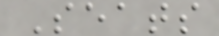Seats
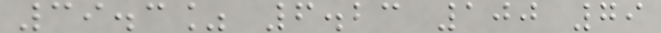39.3% 6.23 100 79
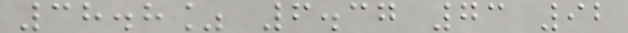38.8% 6.37 73 92
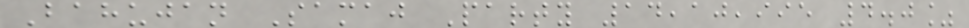Bahujan Samaj Party 14,10,995 4.0%
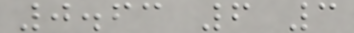0.63 6 3
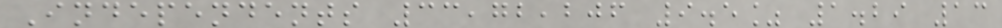Independents 33,72,206 9.5% 1.29 13
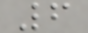6
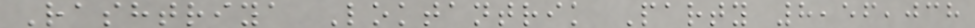Rashtriya Loktantrik Party 8,56,038
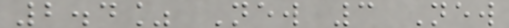2.4% New 3 New
